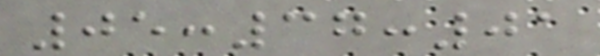05:37:01
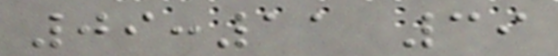09:11 39
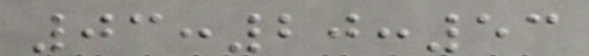03:20:53
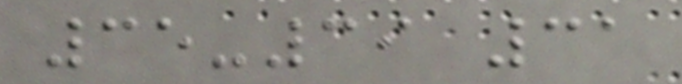35-39 31
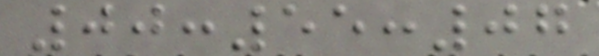00:55:07
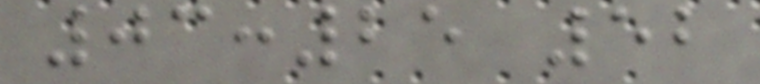03:25 52
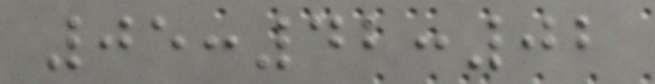05:42:02
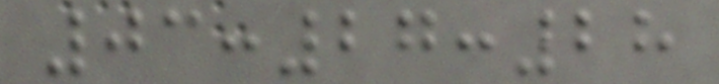03:27:28
